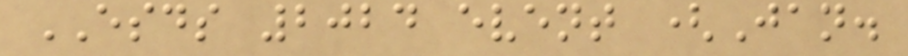ESDS 2024 event (Jan.
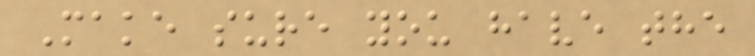Make sure you have the
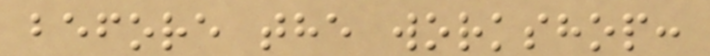before the workshop:
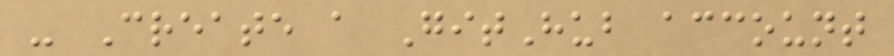- Create a GitHub account
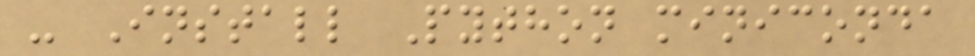- Install Python miniconda
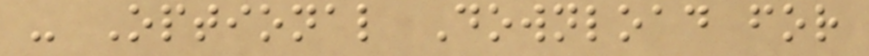- Optional Download for
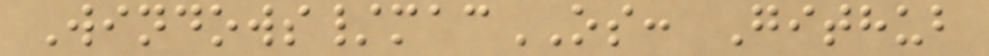Windows/macOS: Github
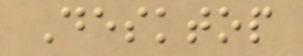Desktop
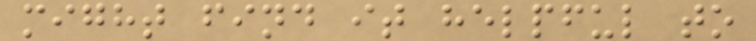might find it helpful to
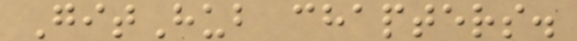GitHub chapters.
